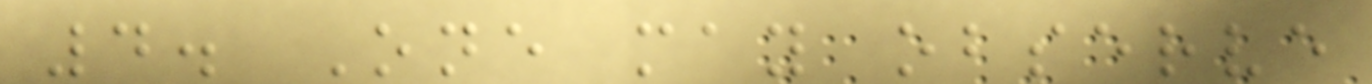4. One may observe
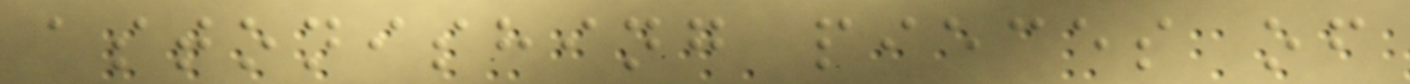astonishing pieces of
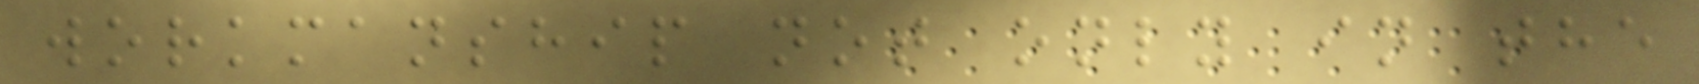workmanship not only in the
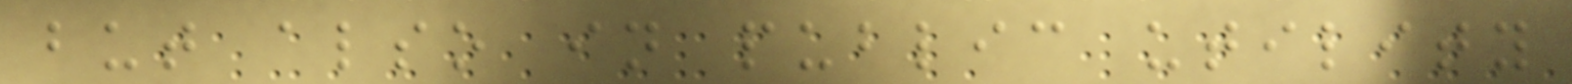but also in public utility
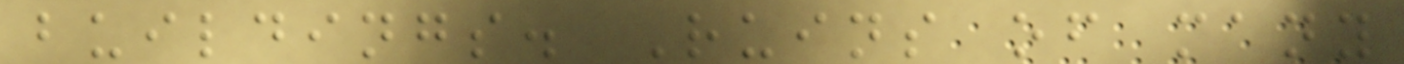buildings. Ruins of many
